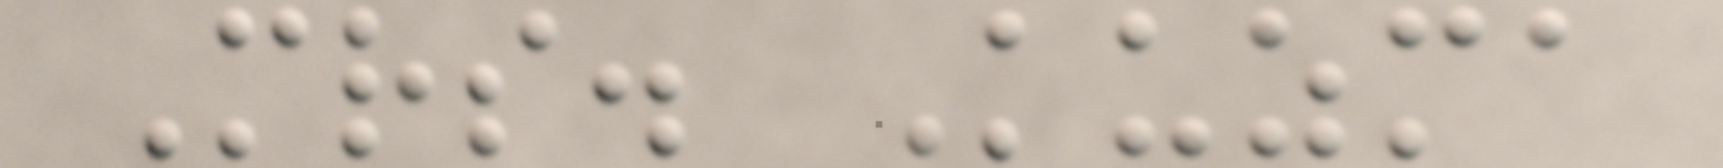Mrs. Kuzma
